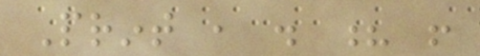Print , . ? !
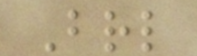Braille
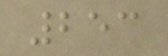253
